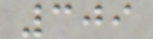309
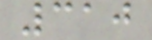310
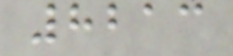8213
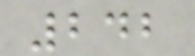242
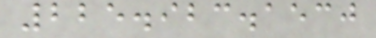225.923.1530
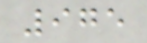975
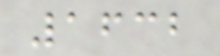1632
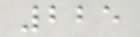225
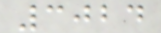3024
